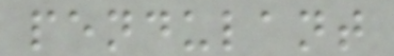pendulant
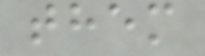them
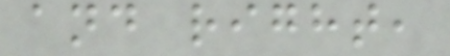and right,
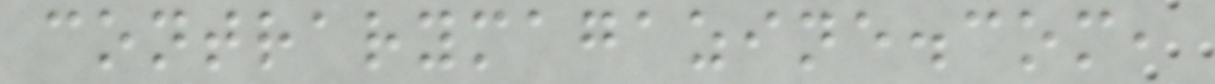contrarymagazine.com,
